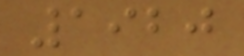1920
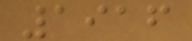1916
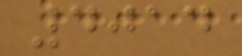4014
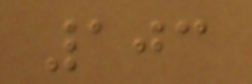103
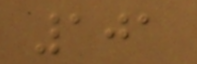101
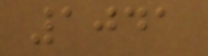1041
